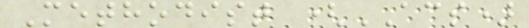Methodist (ACS)
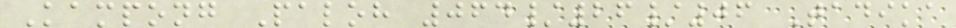Kampong Paloh 064/26/06 Tadika
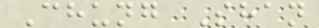Chung Shan
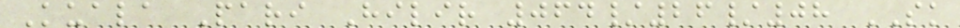Kuala Pari Hilir 064/26/08 SK
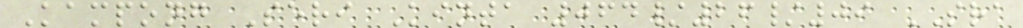Kampong Seri Kinta 064/26/09 SRA
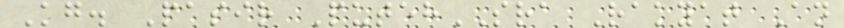Kg. Pasir PutehSRA Rakyat An
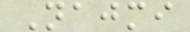Najmi
